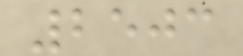2503
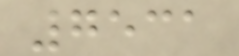7531
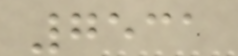7531
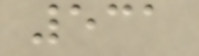531
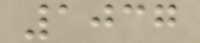1037
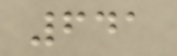641
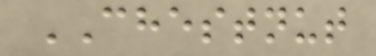CHESTNUT
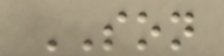SON
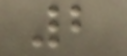2
